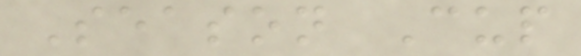Season Cup
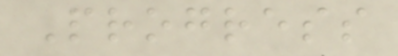Progress
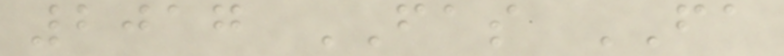2017 FAS FA
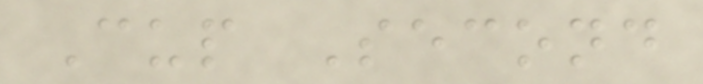Cup Second
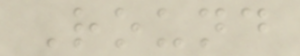Round
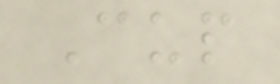Cup
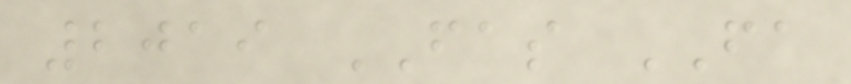2019 FAS FA
